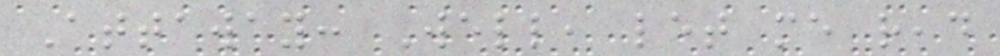Attaway: Well, let me read
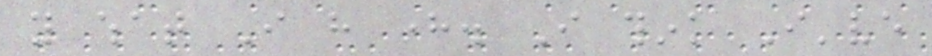you what I have here. I think I've
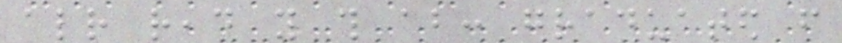already read you this about: graduated from
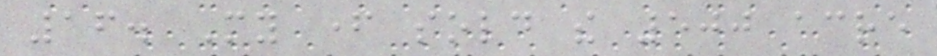16. My father sold the 500 acre
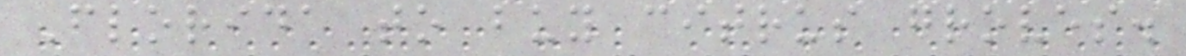Florida to buy citrus groves.
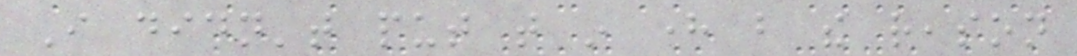I didn't put that in here but the reason
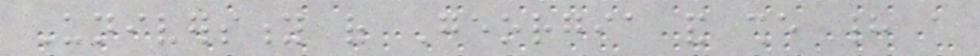University of Georgia and she had a
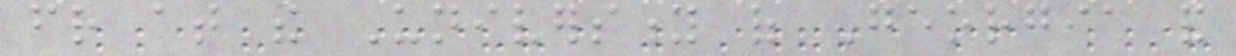friend at the University of Georgia and
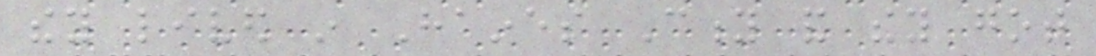they lived in Haines City and they got
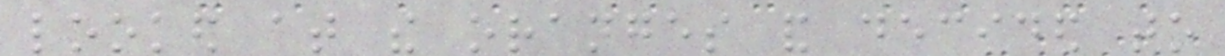looked at the oranges and decided to
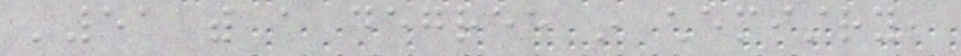'51 with a degree in chemistry,
